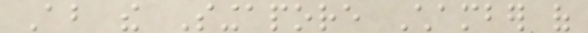About the Singapore Chamber of
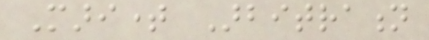Maritime Arbitration
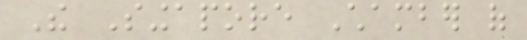The Singapore Chamber of
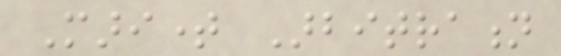Maritime Arbitration
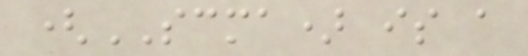(SCMA) is a
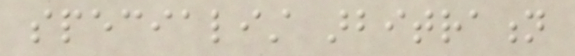specialist arbitration
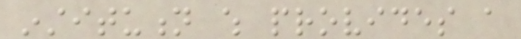institution which provides a
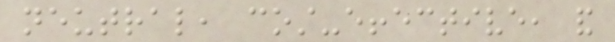neutral, cost-effective, and
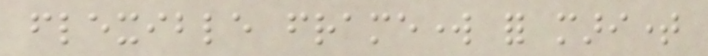flexible framework for maritime
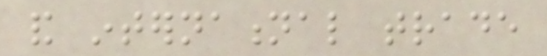and international trade
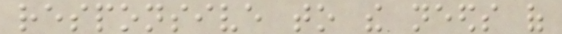responsive to the needs of
